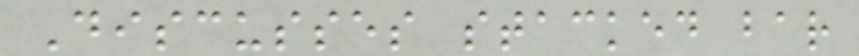Discusses stacked bar
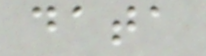data
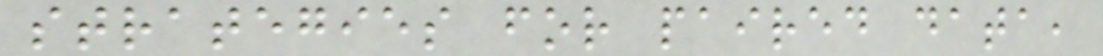strategies for paired data,
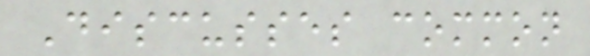Discusses common
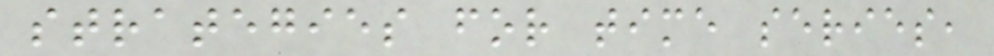strategies for time series,
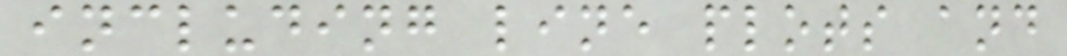including line plots and
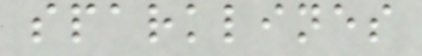sparklines
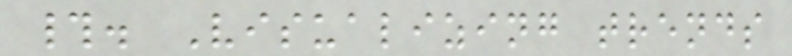#. Visualizing trends
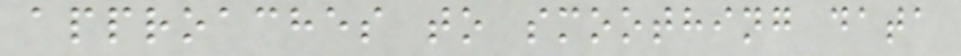approaches to smoothing data
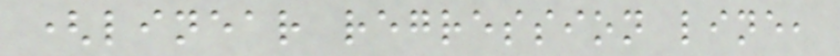(linear regression line,
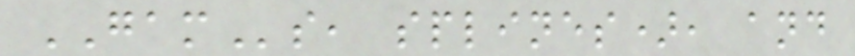GAMs, splines), and
